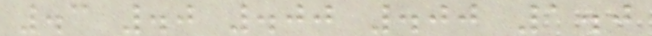.3 .0 .00 .00 1.0
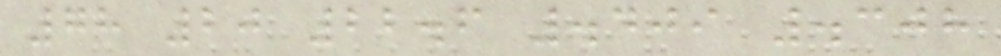78 20 22.6 .409 .308
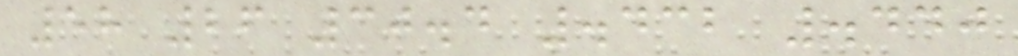58 26 30.4 .432 .440
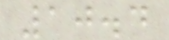10.4
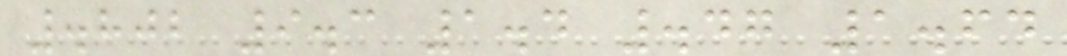.802 9.3 1.4 .47 1.64
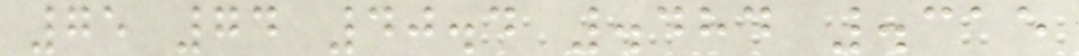75 74 40.4 .484 .315
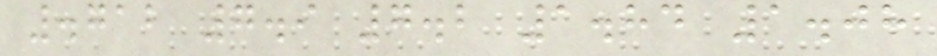.712 7.9 7.2 1.84 1.08
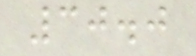30.0
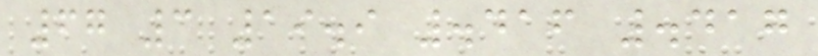67 3 19.9 .416 .417
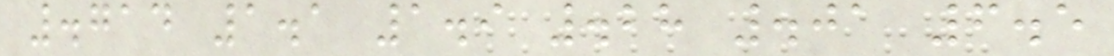.714 1.1 1.9 .28 .01 6.5
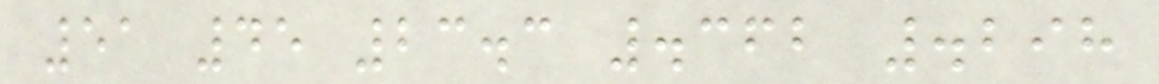51 45 23.3 .362 .298
